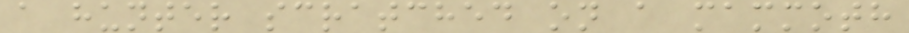a hunter scratched on a mammoth
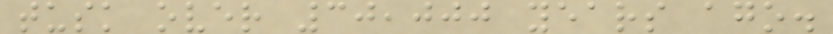tusk over 30,000 years ago.
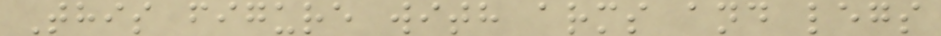This figure with arms and legs
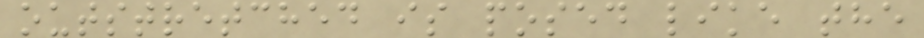outstretched is posed like the
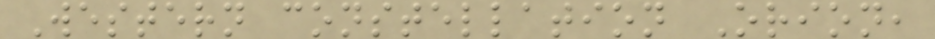Western constellation Orion,
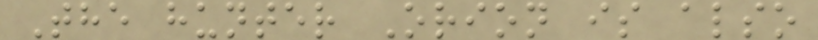The hunter Orion is also
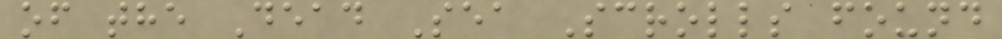of the Dead Sea Scrolls found
